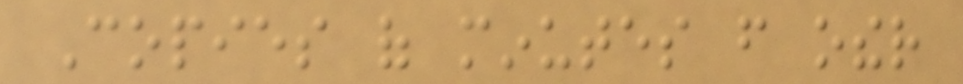Copies of minutes from other
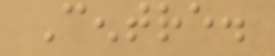Centre.
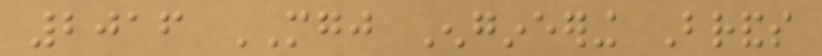2016 MGJ Engineering Brands
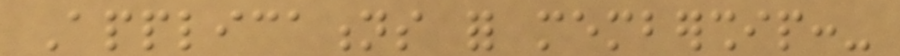Applications for membership:-
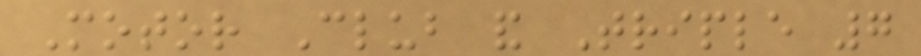Motor Club and Triple 7
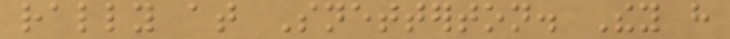rally at Snetterton. They have
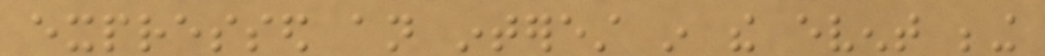expressed an interest in the event being
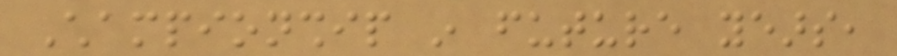Championship in future years,
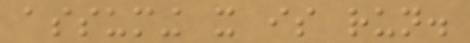assuming it is run.
